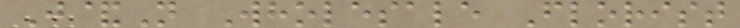J&N Wholesale Florist
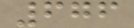676
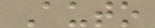Auto
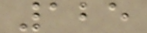125
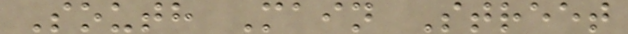South Main Street
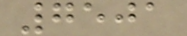7501
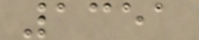1351
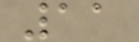11
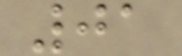01
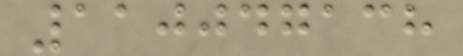110047138
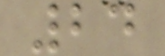24
